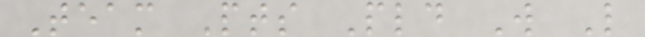Team Pts Pld W L
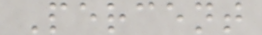Percent
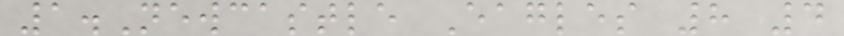1.Newcastle Eagles 8 4
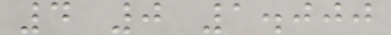4 0 1.000
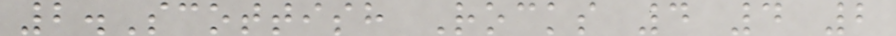2.Scottish Rocks 4 4 2
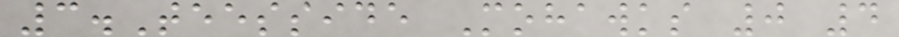3.Teesside Mohawks 0 4
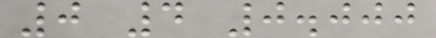0 4 0.000
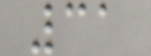31
